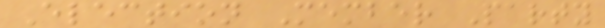Election Member Party
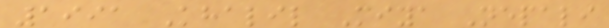1991 Khalil Miya Nepali
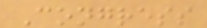Congress
